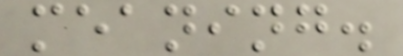meaning.
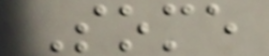Some
